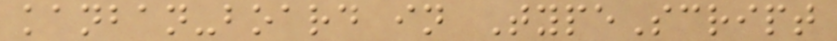kanban-board in TypeScript
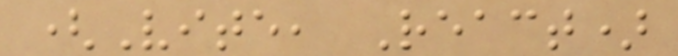(Vite, React)
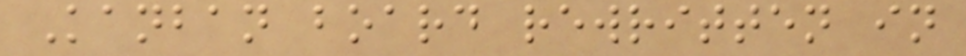Kanban board rewritten in
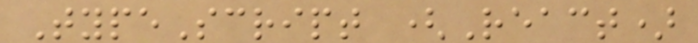TypeScript (React)
